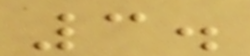3.
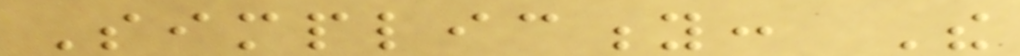Simplicity: The
